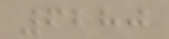6280
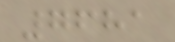7681
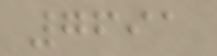7691
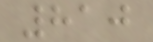810
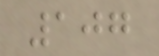107
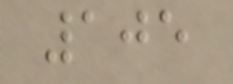105
